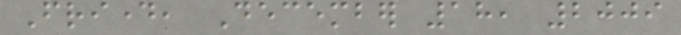Friday, December 18, 2009
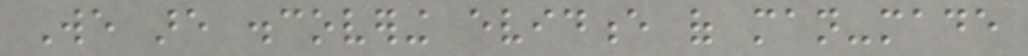We are discovering evidence of man-made
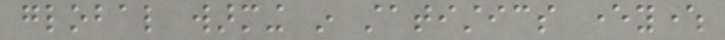global warming in statistics everywhere
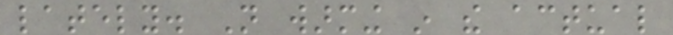lately. Not warming in the actual
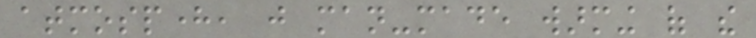atmosphere, just man-made warming of the
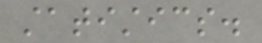statistics.
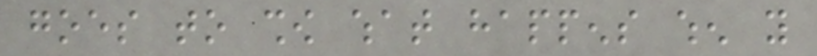goes to show what happens when you
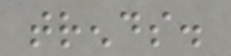trends.
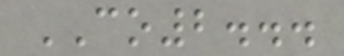CO2...
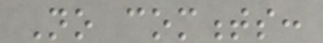No comments:
